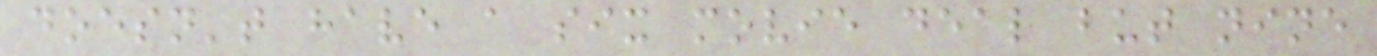doesn't have a six movie deal but nine
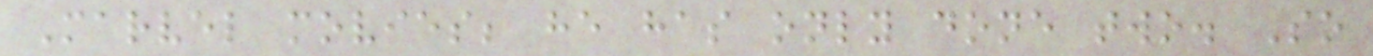Marvel movies; he has only done two. So
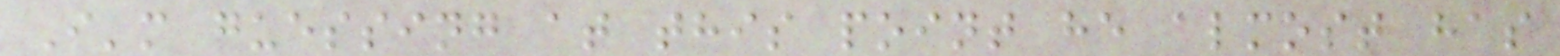I'm guessing at this point he almost has
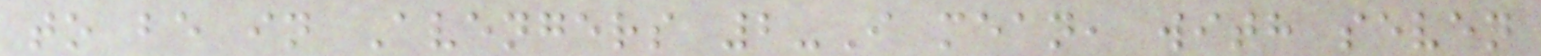to be in Avengers 2-I mean, with seven
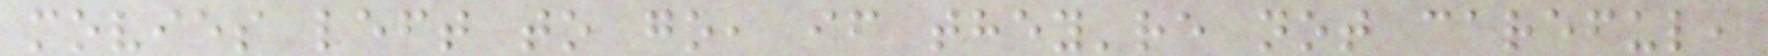movies left to go, if they're not careful,
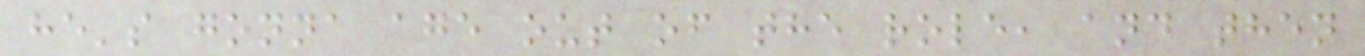he's gonna age out of the role, and then
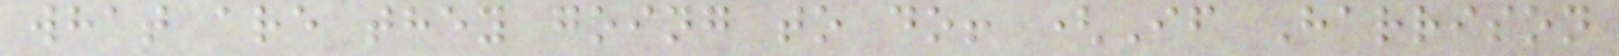what are they going to do! (If Harrison
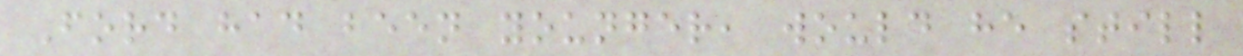Ford had been younger, would he still
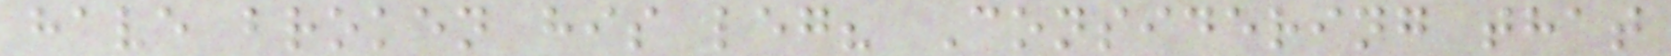have broken his leg? Considering that
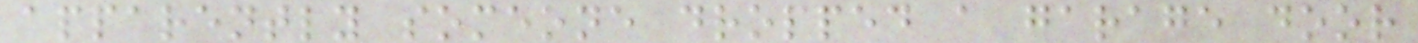apparently someone dropped a garage door
